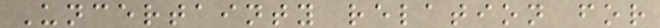Uncertainty relation for
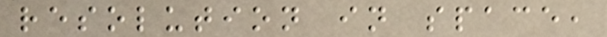resolution in space,
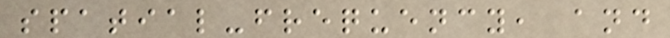spatial-frequency, and
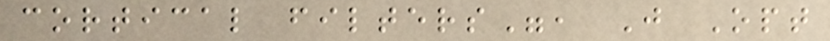cortical filters", J Opt
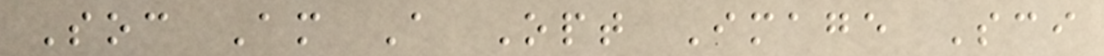Soc Am A Opt Image Sci
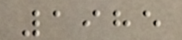1985
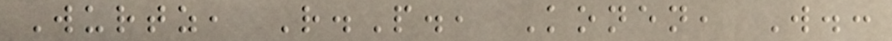Wurtz, R.P., Konen, W.:
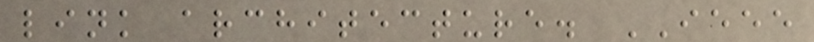link architecture. IEEE
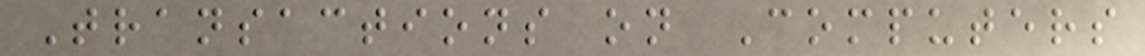Transactions on Computers
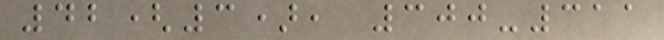42(3), 300-311
